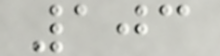103
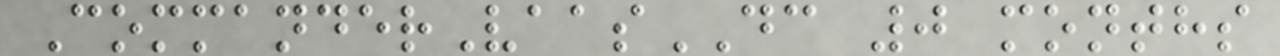CommanderVaasDC 0 months
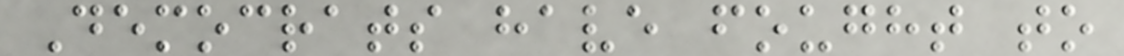Democrats have fought to
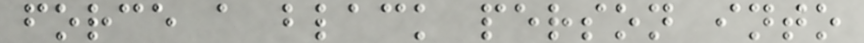force a black person into
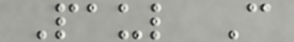Paul C
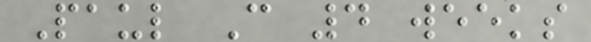Paul C 4 weeks
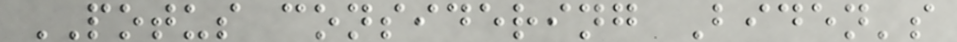POTUS considering Biden's
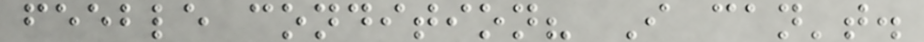feeble condition? I can't.
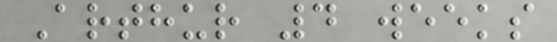Arthur 4 weeks
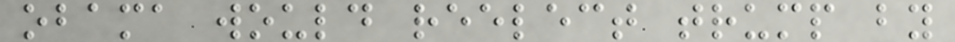obama would reelect trump by
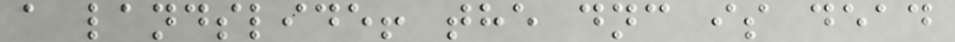a landslide! the dnc is dead
